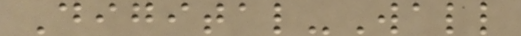Digital-Wall
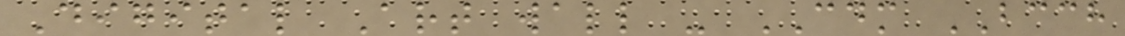Digital Art wall - CDM BCCH
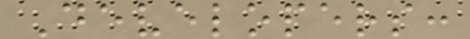Developers:
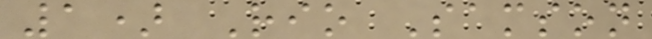1) Rio Samson
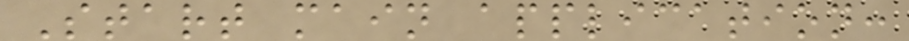Start main application:
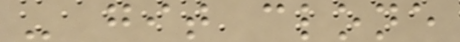- git clone
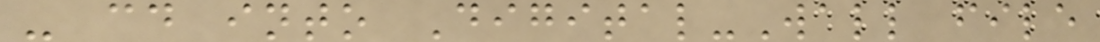- cd into Digital-Wall file
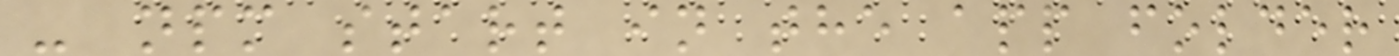- npm start in the app folder
